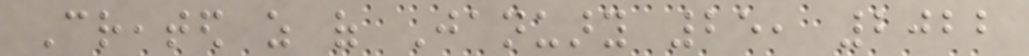Created as of January 25, 2022
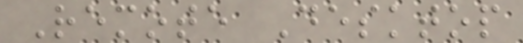Remote Desktop
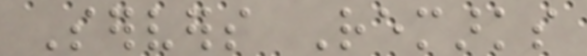Servers Remarks
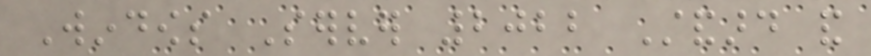Windows Server 2022 Standard and
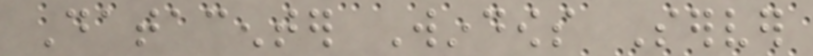Datacenter Windows Server
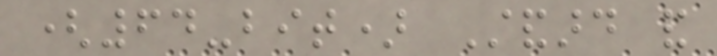(64-bit) Standard and
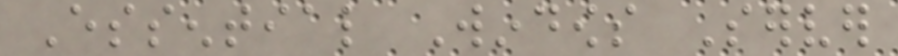Essential Windows Server
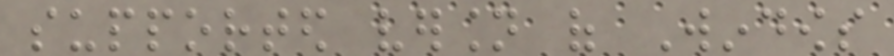supported version of Windows
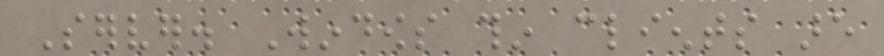Server. Windows thin clients are
